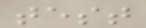test
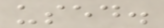used.
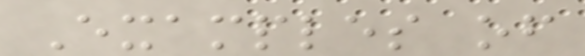Examples of
